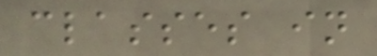classes in
